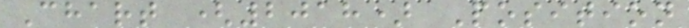Chart (2018) Position
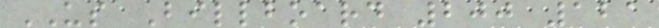US Billboard 200 121
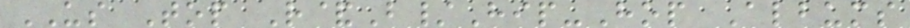US Top R&B/Hip-Hop Albums
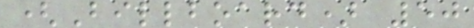(Billboard) 50
